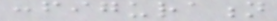configuration
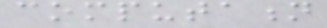computation
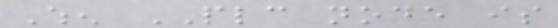When PLC node is
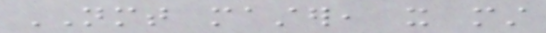NMT master, it must
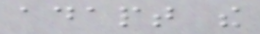adapt the
